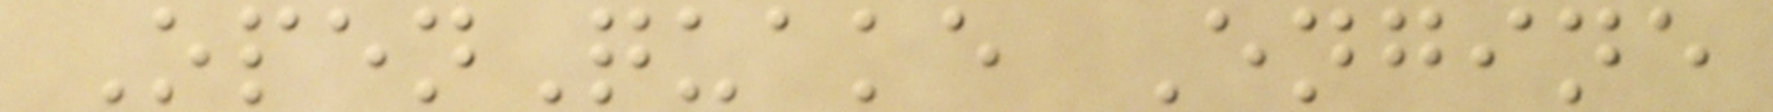OpenQuake Engine
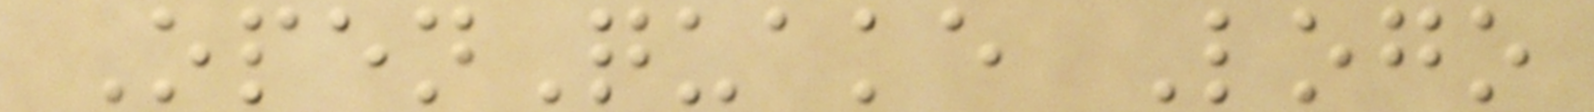OpenQuake Logo
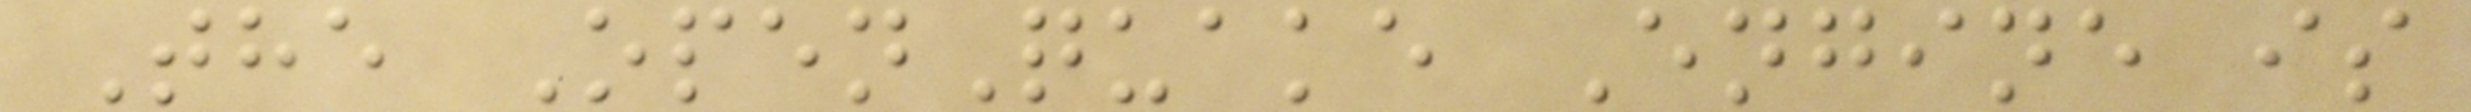The OpenQuake Engine is
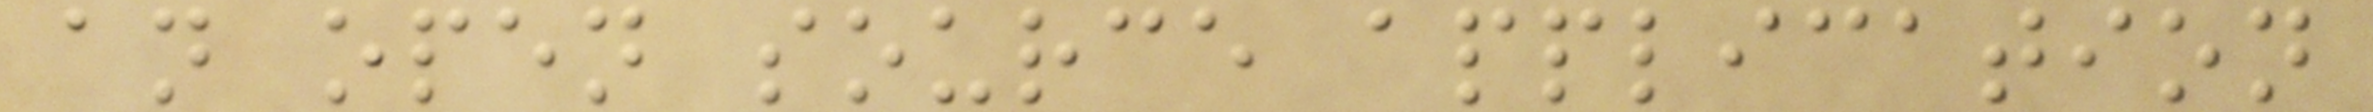an open source application
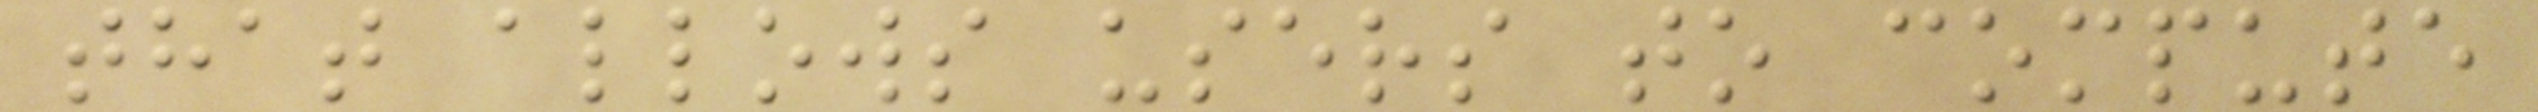that allows users to compute
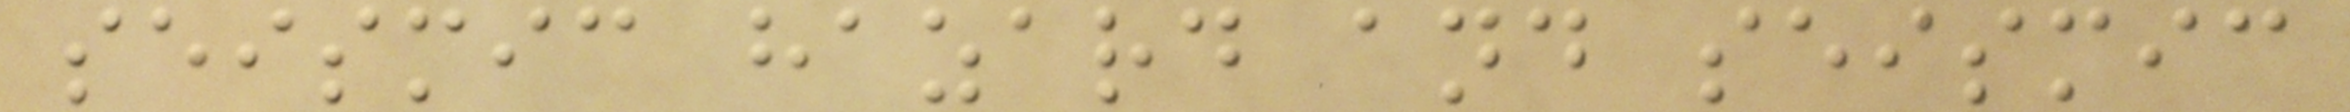seismic hazard and seismic
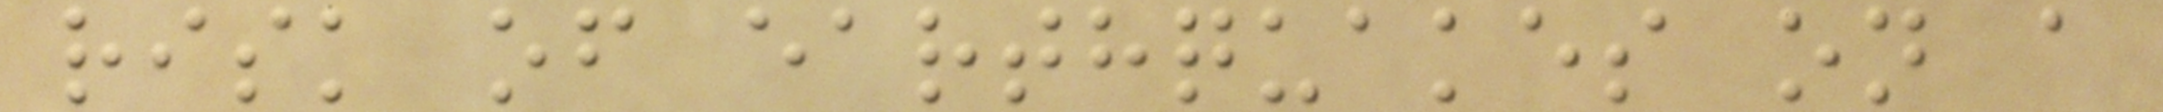risk of earthquakes on a
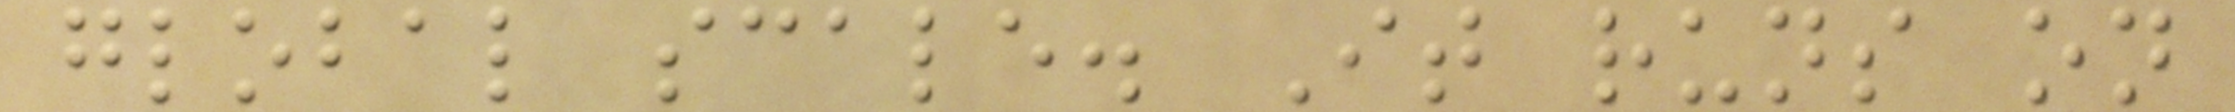global scale. It runs on
